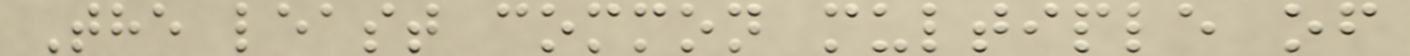The least common multiple of
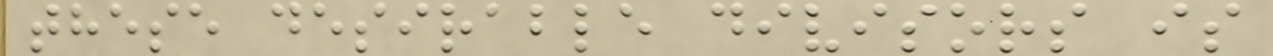these desirable divisors is
